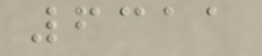6311
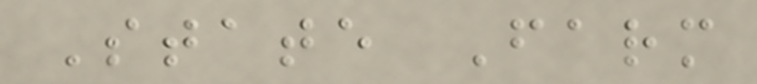State Farm
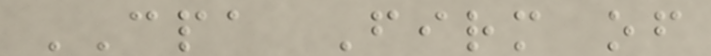CPA Firm of
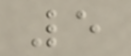5
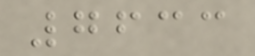7633
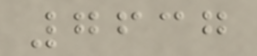7637
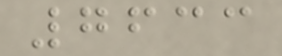7633
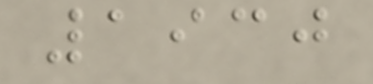1930
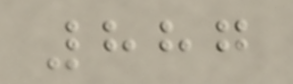887
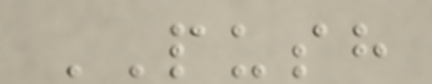PUSH
